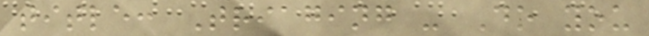title: Triaging - Do you
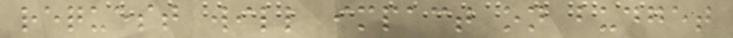request will impact on budget
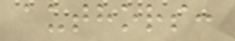authors:
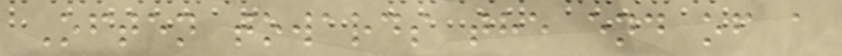Often towards the end of a
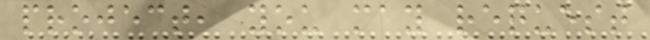project, you may request
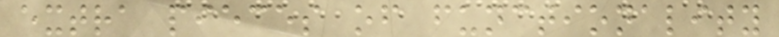extra pieces of functionality
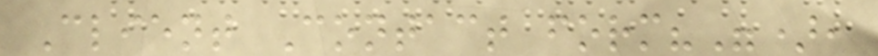Client Contact form?"),
